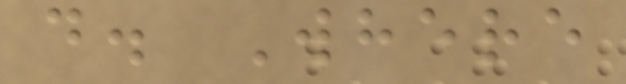d. Where
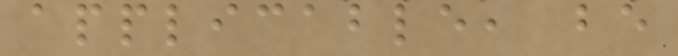applicable, be
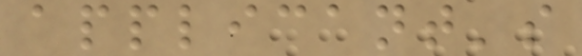applicant's
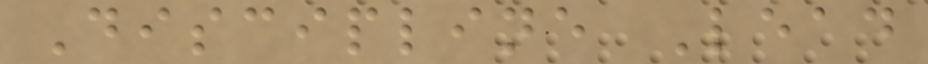Discipline Lead
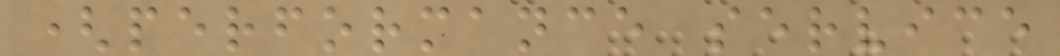(performance service
